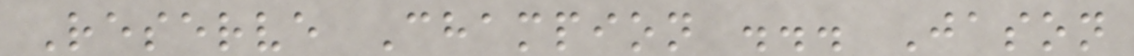Reserve Champion ... Jason
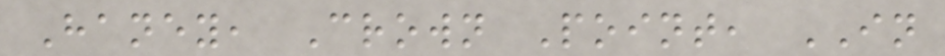Haney, Crown Point, IN
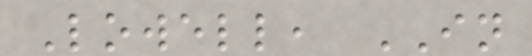Lowell, IN
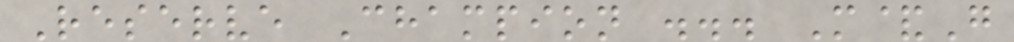Reserve Champion ... M&G
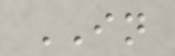IN
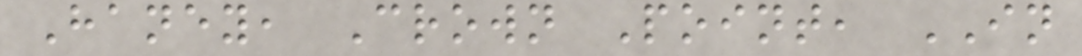Haney, Crown Point, IN
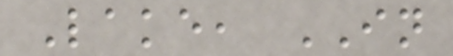Lake, IN
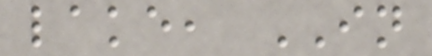lake, IN
